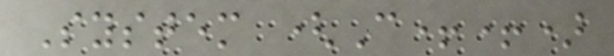System (C++)
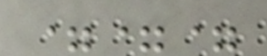===
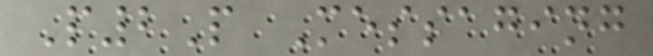P2P Messaging
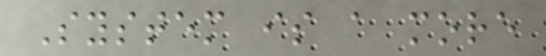System is a more
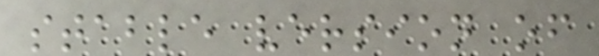stable version of
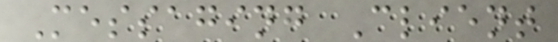Messaging Client
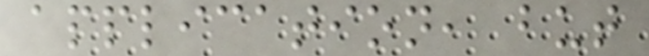application, but
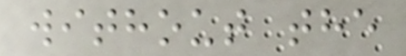without the
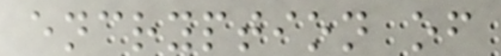encryption of
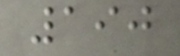190
